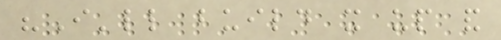"I'll build it up and
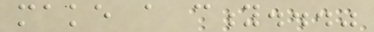make a city..."
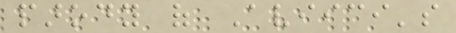parody of Aviici's
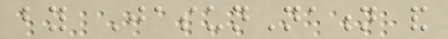by JasunNation and
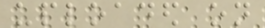uploaded on
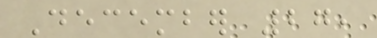December 27,
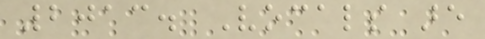2013. Vocals are
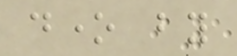done by
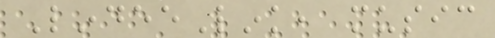LindeeLink, music
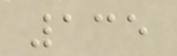135
